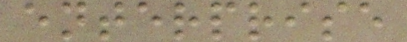enterprise
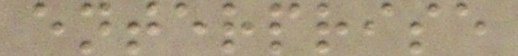enterprise
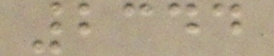2344
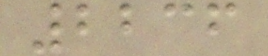2236
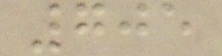705
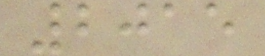2015
